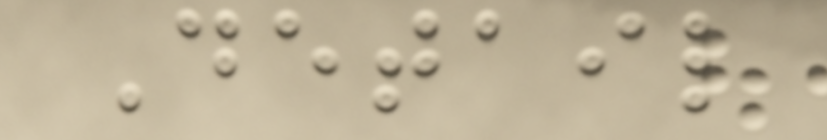Detail
